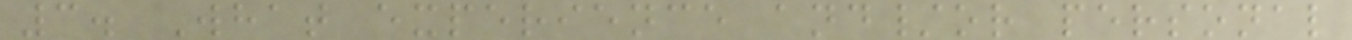3. What experience and/or personal
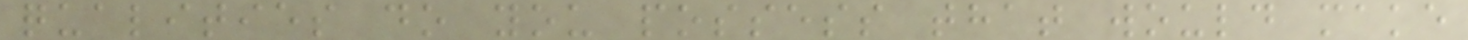qualities do you possess that would make
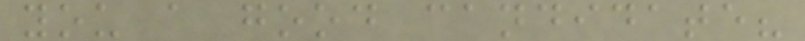you a good candidate?
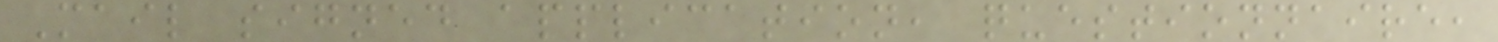Mail signed application, questionnaire,
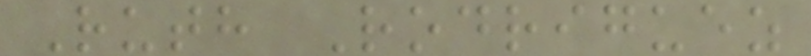Ruth Rodriguez
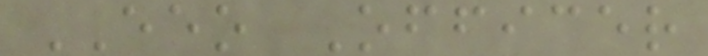EEO Officer
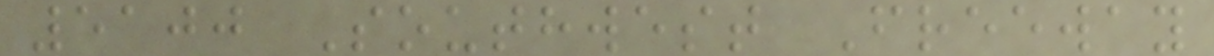5100 Southwest Freeway
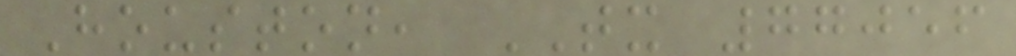Houston, TX 77056
